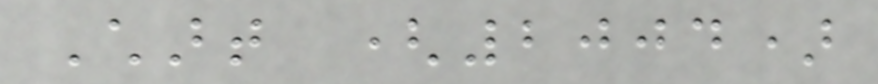Chart (2004)
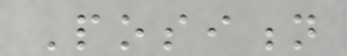Position
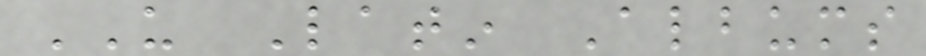US Latin Albums
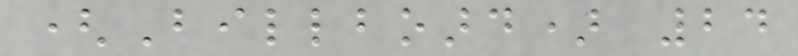(Billboard) 24
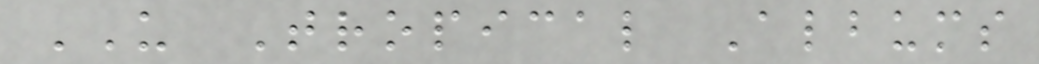US Tropical Albums
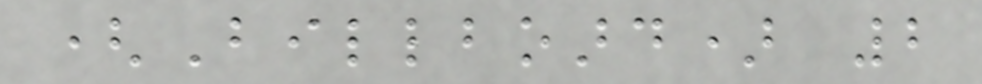(Billboard) 2
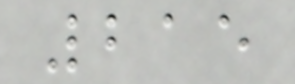215
